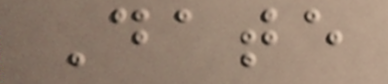Date
